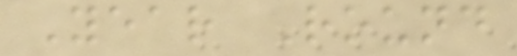Year Round
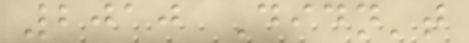2010 Didn't
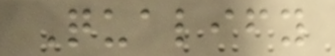Qualify
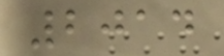2014
